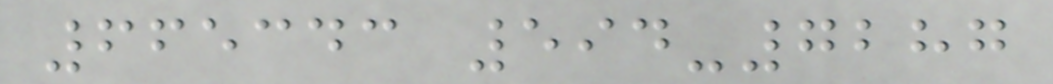665343 594-7287
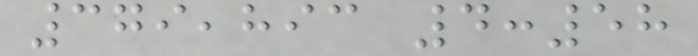379,893 4:58
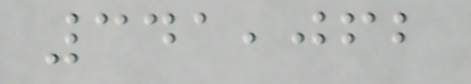341,062
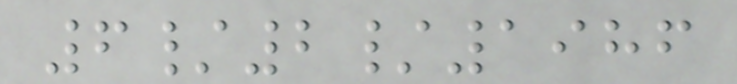6/2/1986
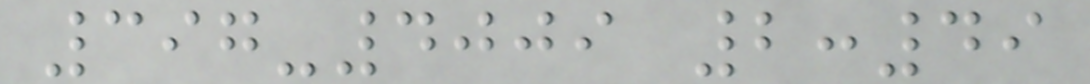397-4009 2:49
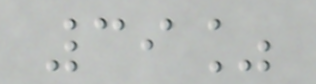39%
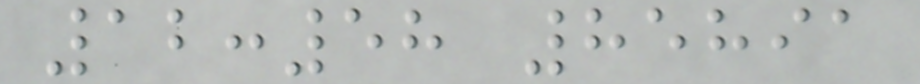12:58 85891
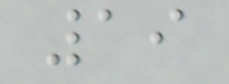19
